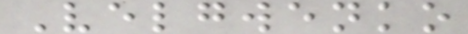Velgwenko
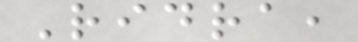Ridra,
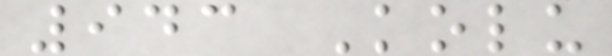943 Kolu
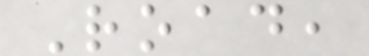Road,
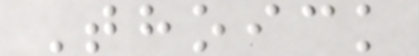Thoick
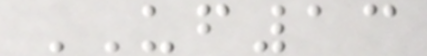UF13
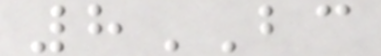8BC
